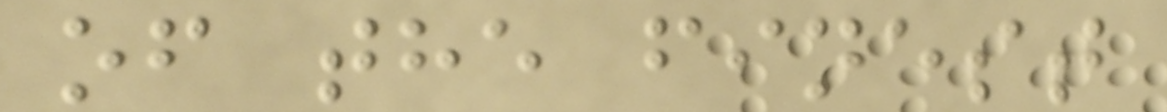of the finest
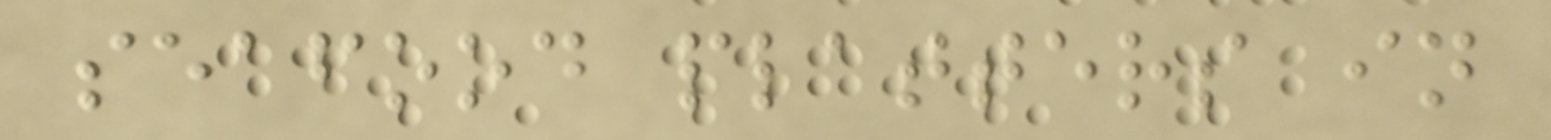seafood platters in
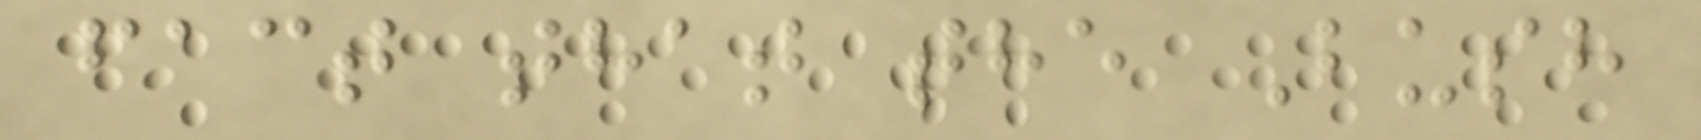fact that the Bush
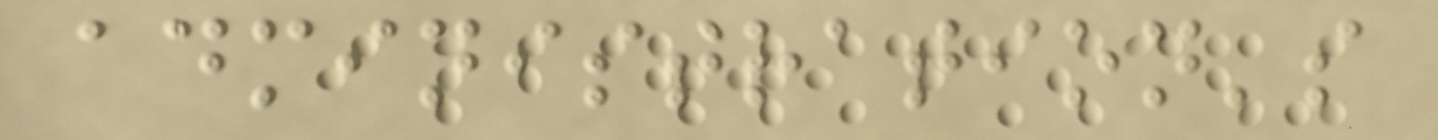administration's
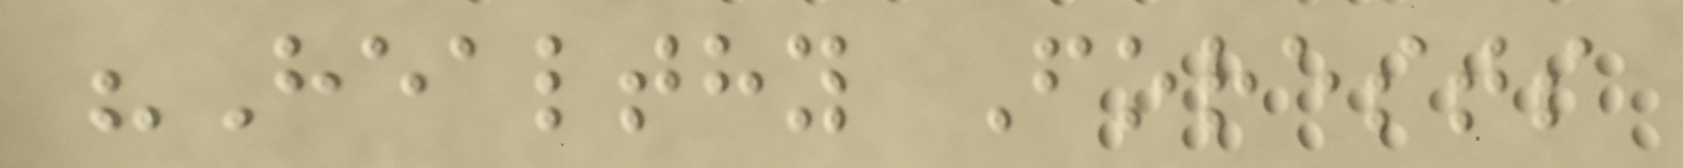"Healthy Forests
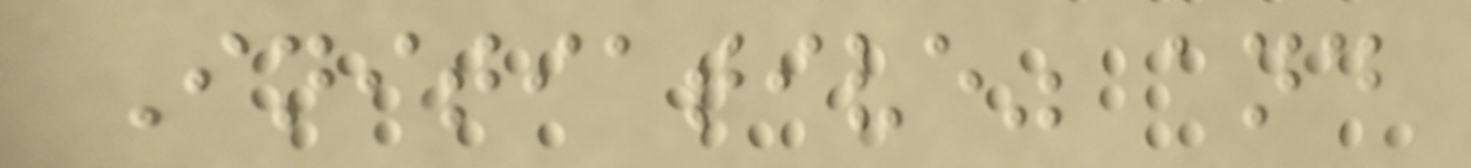Initiative" and
